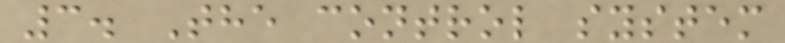3. The control system
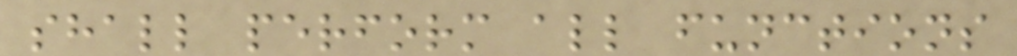shall perform all functions
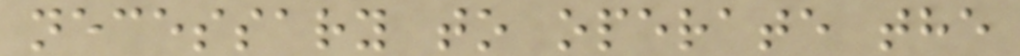necessary to operate the
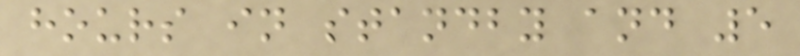hours in standby and 5
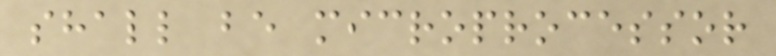shall be microprocessor
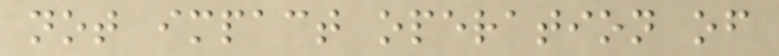not impact operation of
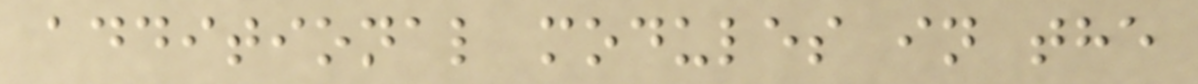additional modules in the
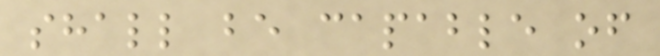shall be capable of
